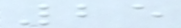25
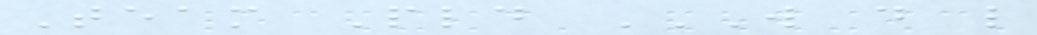Team Pld W D L
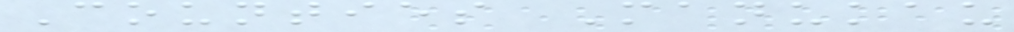Counties Manukau
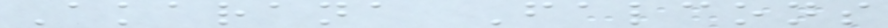Akarana Falcons
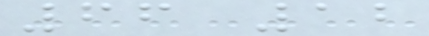66 12
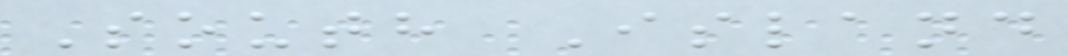South Island
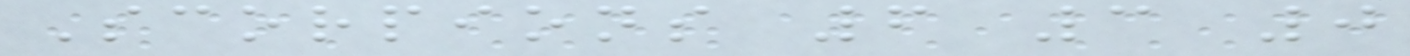Scorpions 6 3 0
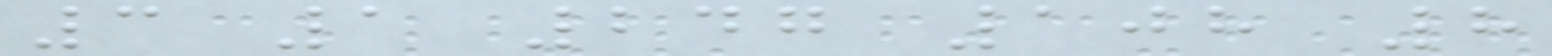3 1 247 108 8
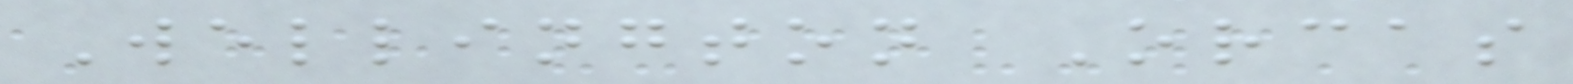Wellington Orcas
